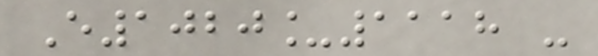E1020_1118 -
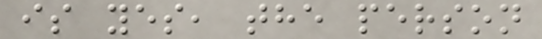is yes, the person
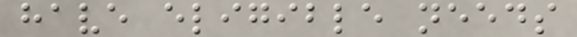have eligible needs
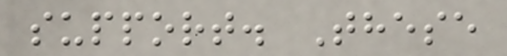support. These
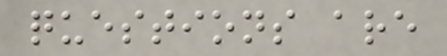questions are
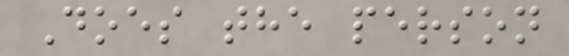Does the person
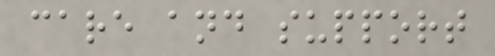care and support
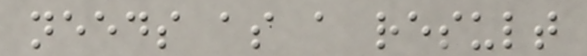needs as a result
